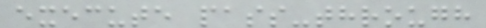execute pass-through
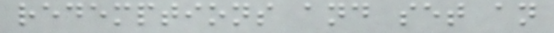redemptions and set an
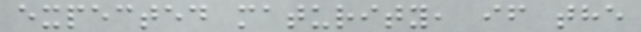expected maturity, if the
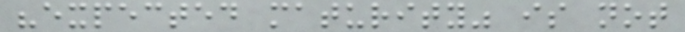"expected maturity" is not
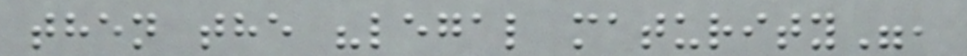then the "legal maturity",
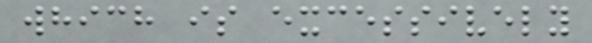which is excessively
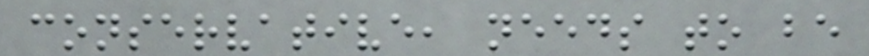conservative, needs to be
